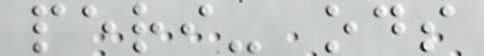peri- ods
